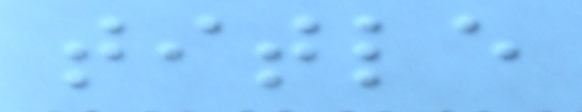title
